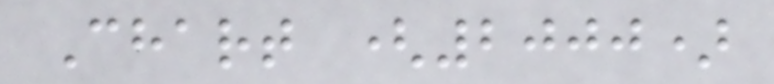Chart (2000)
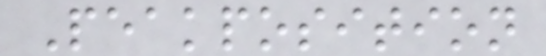Peakposition
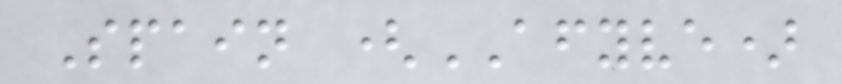Spain (AFYVE)
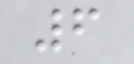6
